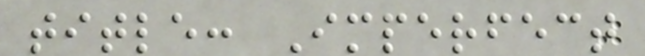title: Imperfect
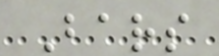Bars
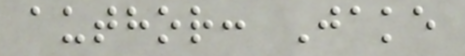author: Jake
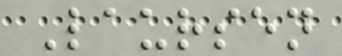Laursen
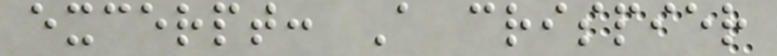excerpt: A crispier
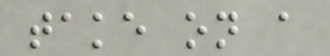take on a
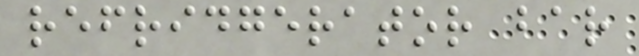refridgerator bar
